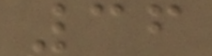36
